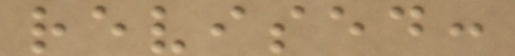revised:
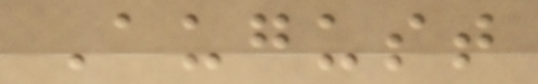August
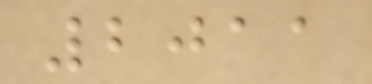2011
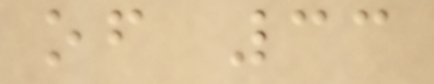of 33
